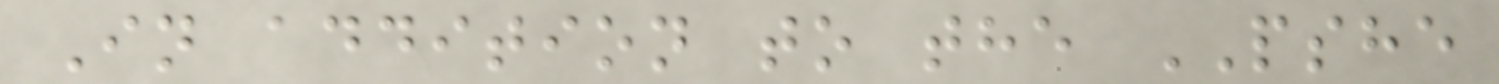In addition to the PSHE
